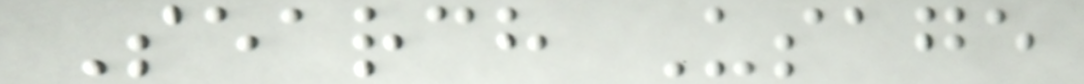Search Usage
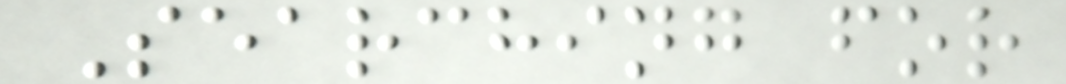Searching for
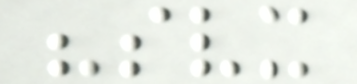"svx
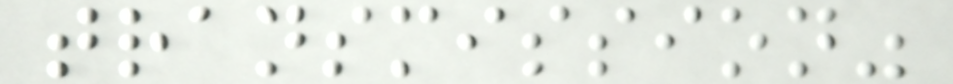transmission"
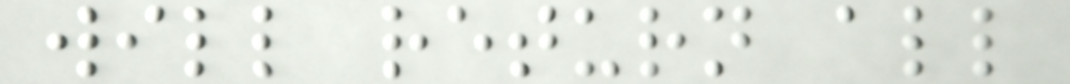will return all
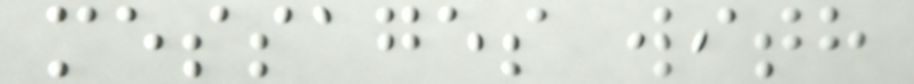messages with
